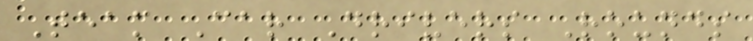Team Car Drivers Rounds
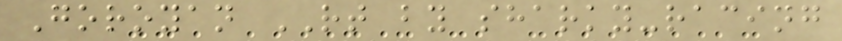Goroyan RT by sharky-racing
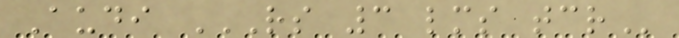Audi RS 3 LMS TCR
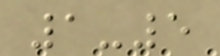1-5
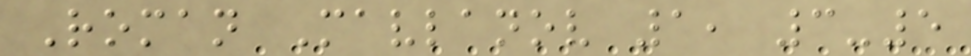Roman Mavlanov 1, 3-5
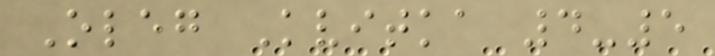Oleg Kvitka 4-5
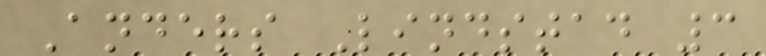Anders Lindstad 3
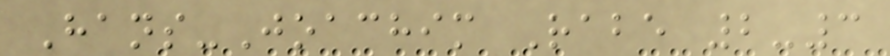Hans-Joachim Rabe 2-3
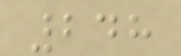248
